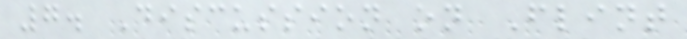7. Discussion on Flint
